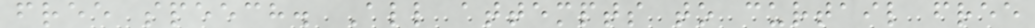free speech. All attempts to curtail free
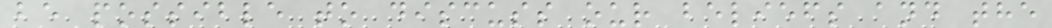be possible to discuss our beliefs and the
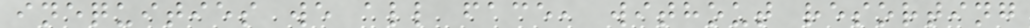inequities we all face, without resorting
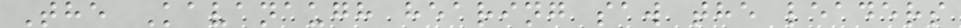The Kavanaugh hearing saw the leaders
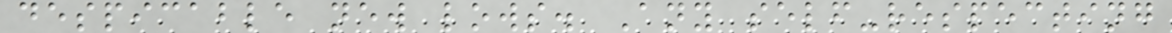despicable new lows. Any self-respecting
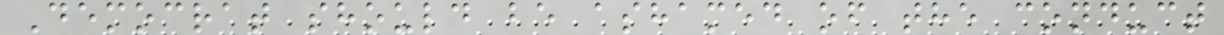Democrat should be ashamed of the conduct
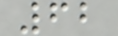62
